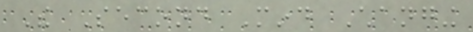The Second Mind Changing
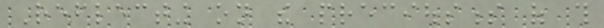Reflecting on the preciousness of this
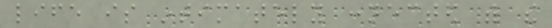life is intimately connected with the
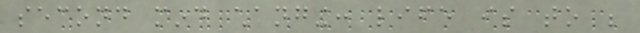second mind changing: life is to be
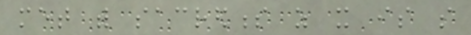met with sacredness as it is so
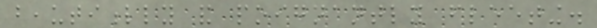beautifully and poignantly fleeting.
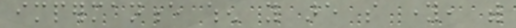impermanence when you are so young, with
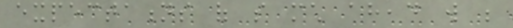expectations of so much ahead will be
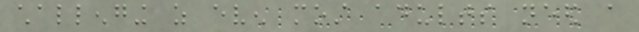challenging as even most adults need a
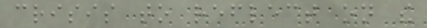crisis to reflect on the
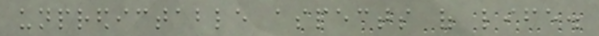unpredictable aspects of life.
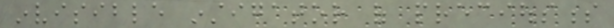invisible instigator of preciousness
